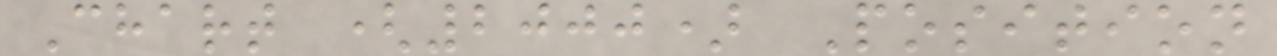Chart (2000) Position
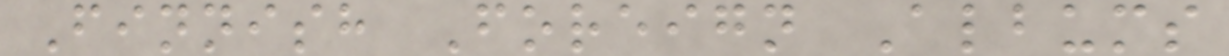Finnish Foreign Albums
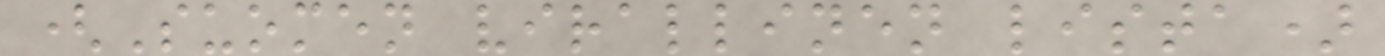(Suomen virallinen lista)
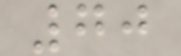70
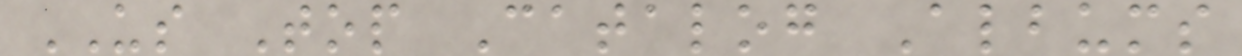US Top Catalog Albums
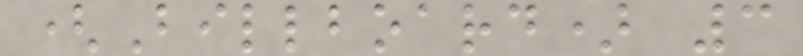(Billboard) 3
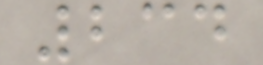234
